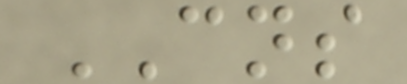CNS
